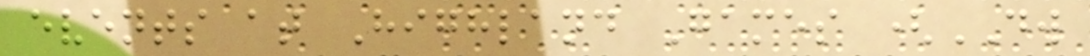events at Highland Games (DW
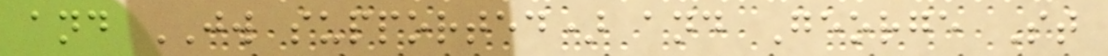and JW supported) and George St
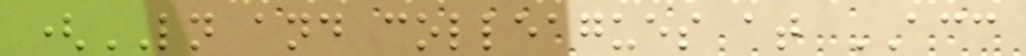(LN and colleagues at ACC
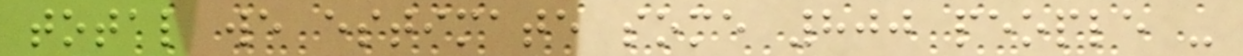total we estimate some 800 people -
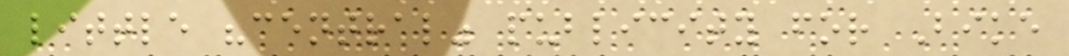little "central" publicity for Bike
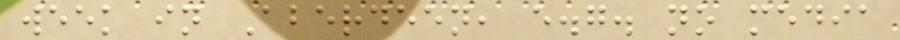week in Aberdeen, e.g. no media
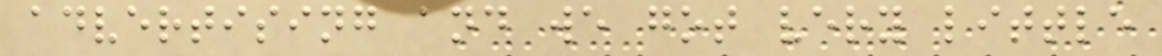advertising and we got very little
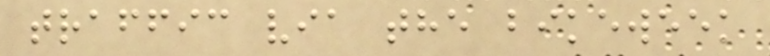traffic via the bikeweek
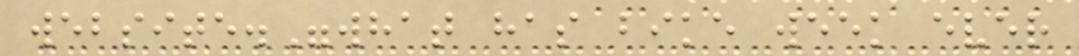website."what has bike week ever
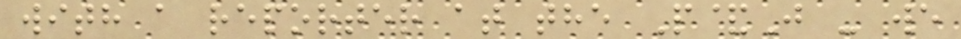with a reporter at the P&J - we
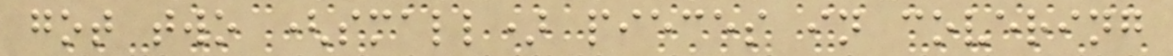got two (small) pieces in covering
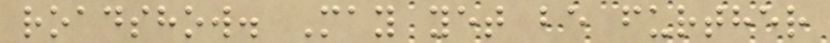roadshow. May yet be further
